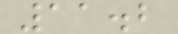11.2
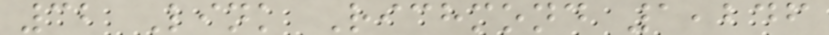32 Link Richmond 1,246
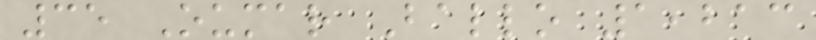35 Oumar Ballo 1,213
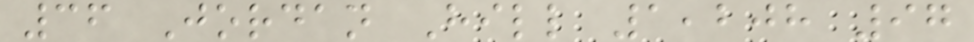36 Jordan Hill 1,208 97
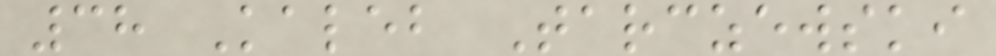38 Kaleb Tarczewski
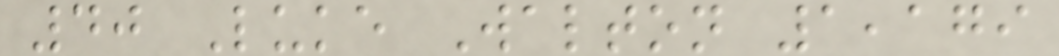40 Luke Walton 1,179
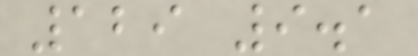129 9.1
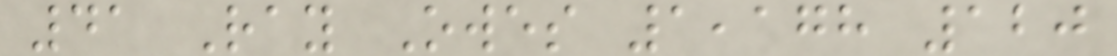41 Ray Owes 1,178 120
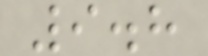9.8
